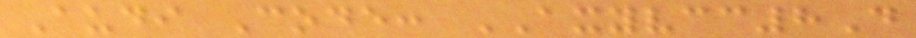Audi Code: AXYVCC8D
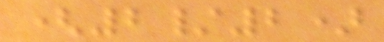(2/2)
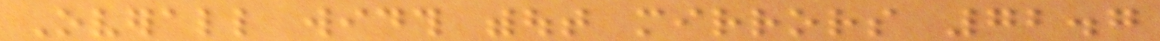Overall width without mirrors 72.7
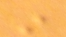in
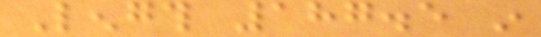Length 187.5 in
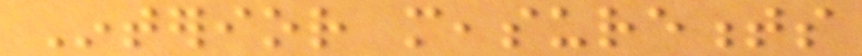Interior measurements
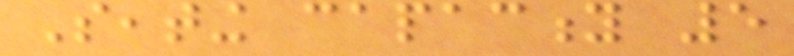Seating capacity 5
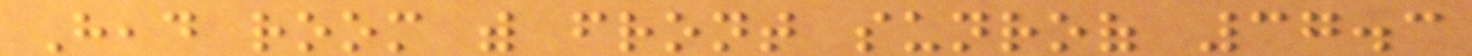Head room with front sunroof 37.3
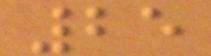25
